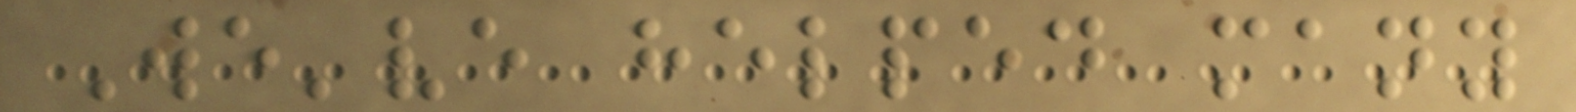We've helped many
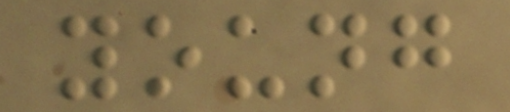young
